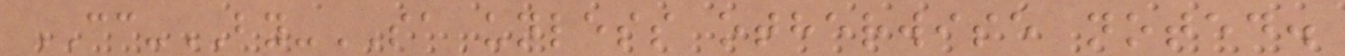CC-BY-SA unless otherwise noted.
